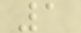1
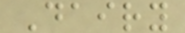Dairy
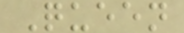Queen
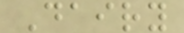Dairy
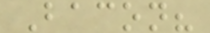Bacon?
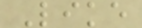Like
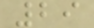29
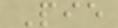Pie
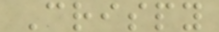Crispy
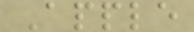Apple
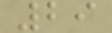29
